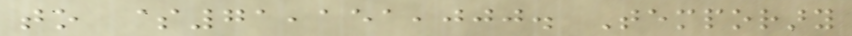to $71,151,000. Temporary
